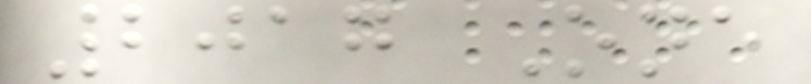2017 One
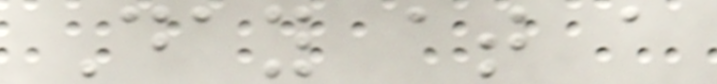Day at a
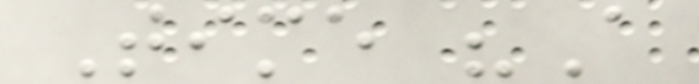Time "A
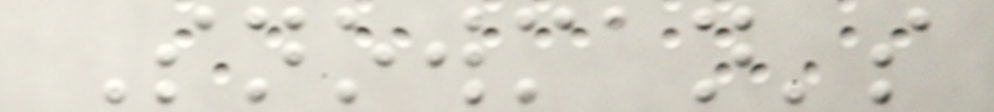Snowman's
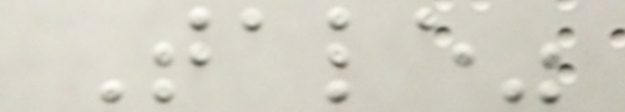Tale"
